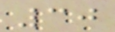30
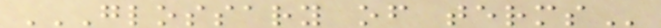GLOSSARY OF TERMS
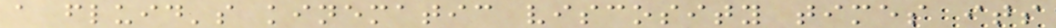a fluid's kinematic viscosity times its
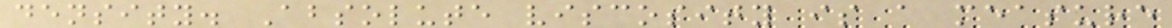density. Absolute viscosity is a measure
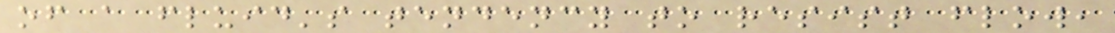of a fluid's tendency to resist flow,
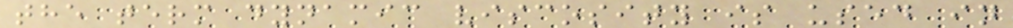the term dynamic viscosity is used in
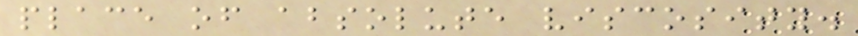place of absolute viscosity.
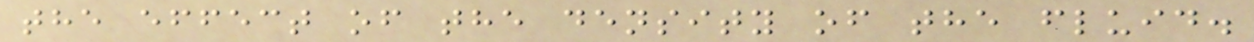the effect of the density of the fluid.
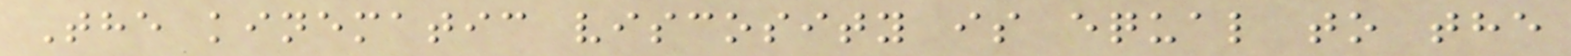The kinematic viscosity is equal to the
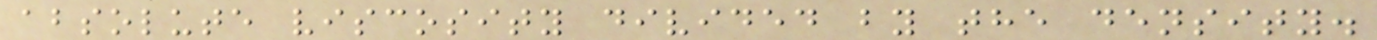absolute viscosity divided by the density.
